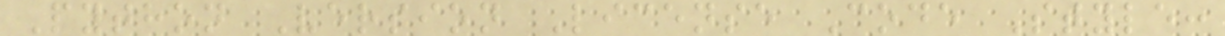Python Version License Code Style:
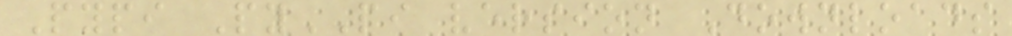Pypi PyPI version Downloads
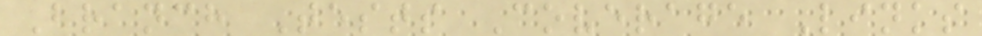Branch Tests Coverage Links
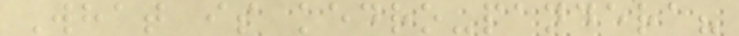What is kedro-pandera?
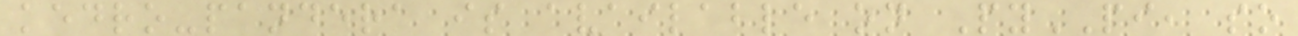kedro-pandera is available on PyPI, so
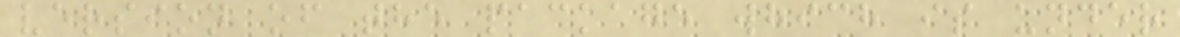version of the package which is under
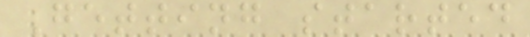Getting started
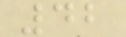42
